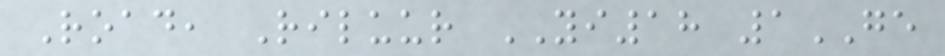Road, Riluur YI18 1GE
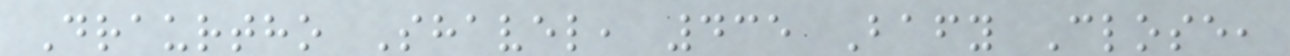Draurtho Shavel, 435 Bafy Close,
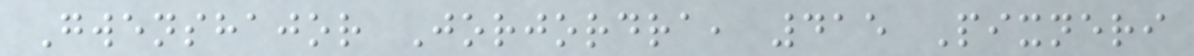Gwenshajor Jorjordra, 415 Pixneri
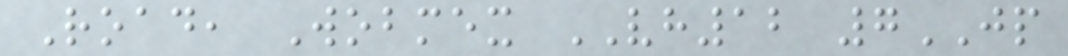Road, Wobmex VH12 7JP
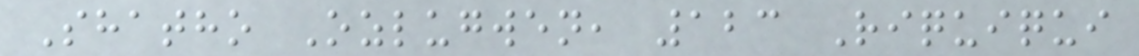Shatho Ozlugwen, 123 Riquiqui
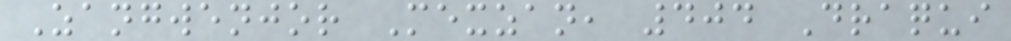Zangwenjor Mexzan, 404 Draqui
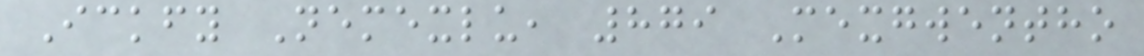Ickfy Nemexlu, 879 Mexgwentho
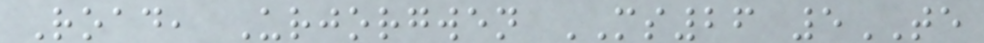Road, Urjorgwen MS26 5TE
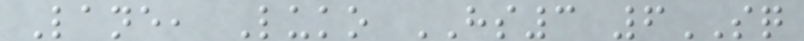Lane, Luko HS3 6SQ
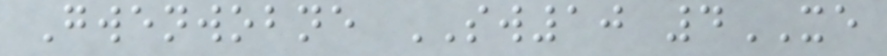Gwenwobne SW10 4XE
